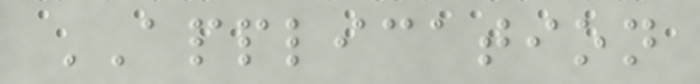APPLICATION
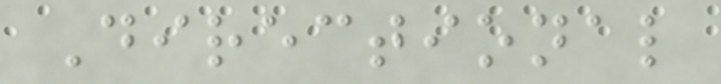Directional
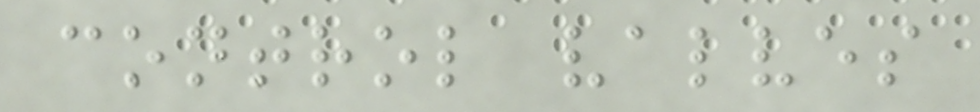control valves
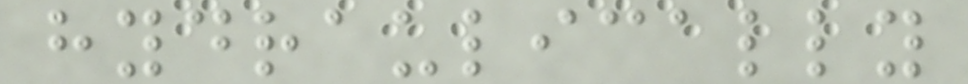hydraulically
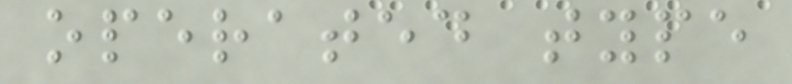operated type
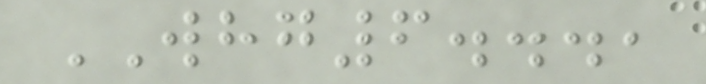WHG6...,
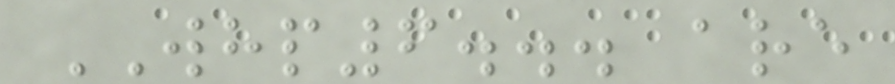WHP6... are
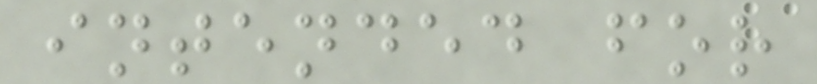intended for
